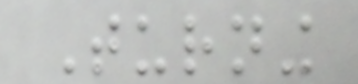Turning
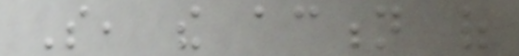So, the action of
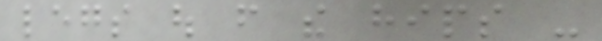legs out from the hips -
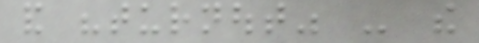and "turnout" - the
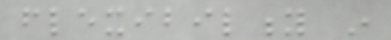flexibility in
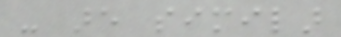- are similar
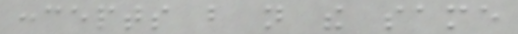concepts but not the same
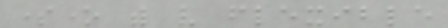someone with very flexible
